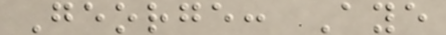George: Aye
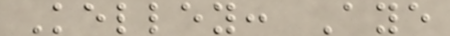Kelley: Aye
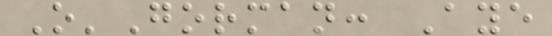O'Gorman: Aye
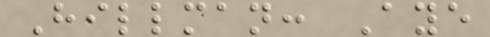Hillman: Aye
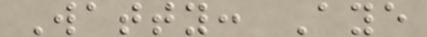Watty: Aye
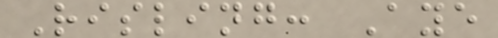Risling: Aye
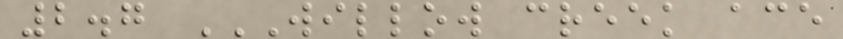2.7 WILLOW CREEK ACE
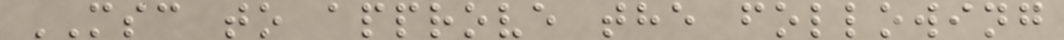MSC to approve the following
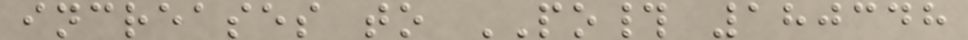increases to PO# 180348
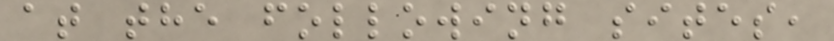at the following sites,
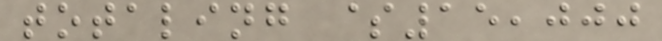totaling $15,000
